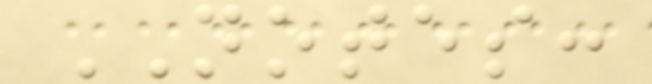NOTES:
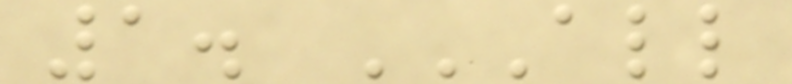1. ALL
